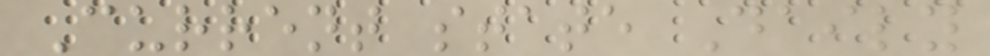Current state Daily
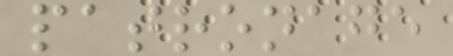patronage
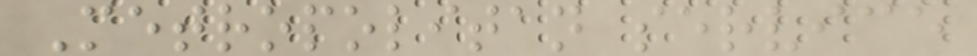Metropolitan service
